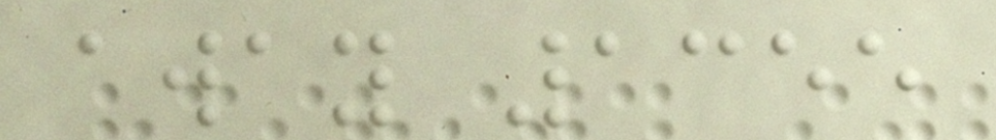away 1355
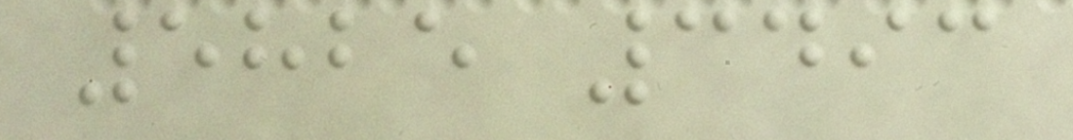5825 3493
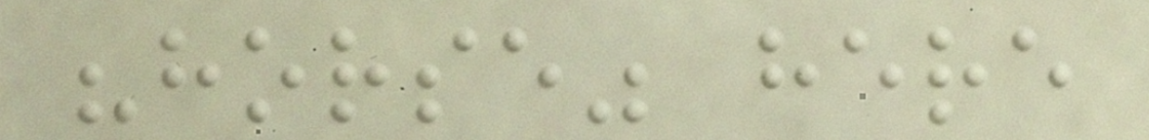"horse" here
